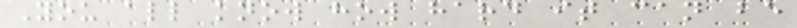You all know how hard it can be
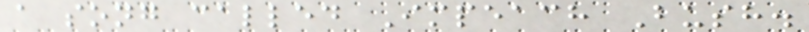a song called Impeach Bush.
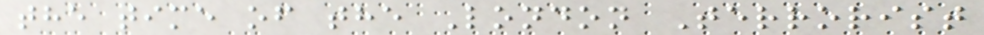the time of the London Terrorist
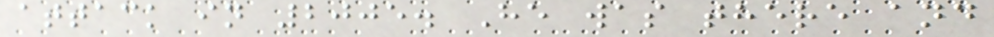attack in 2005. He was there and
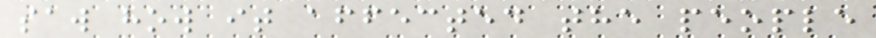saw how it affected the people
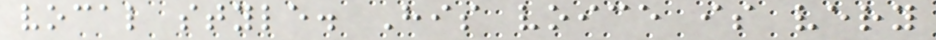vocal style. His voice is very
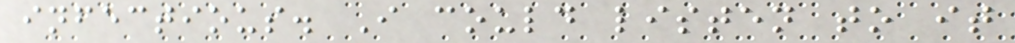infectious. I could listen to it
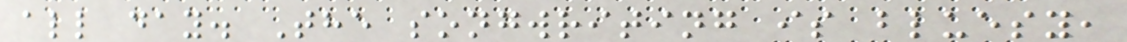all day. The songwriting is bluesy,
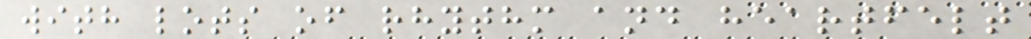with lots of rhythm and heartfelt
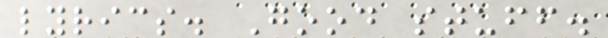lyrics. Good stuff.
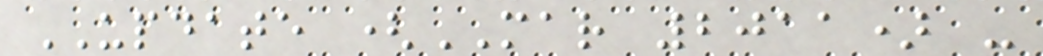UPDATE (MAR 2011) -
